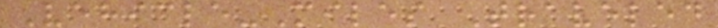Vehicle-Miles Traveled
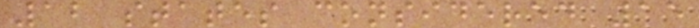12 states considered 15
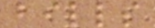bills
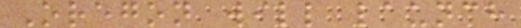Oregon will launch
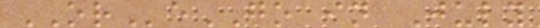OReGO in July
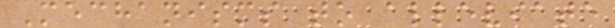Mechanisms to alleviate
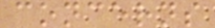concerns
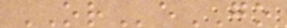OReGO
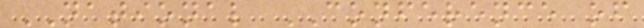NATIONAL CONFERENCE of
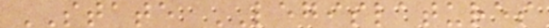STATE LEGISLATURES
